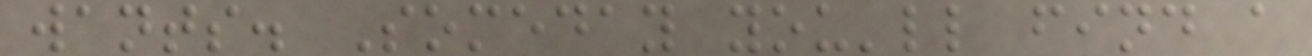wants. Someday you'll find a
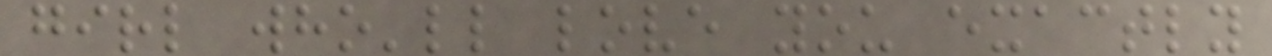girl who'll love you exactly
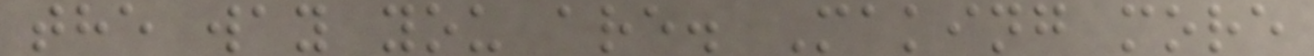the way you are. Making more
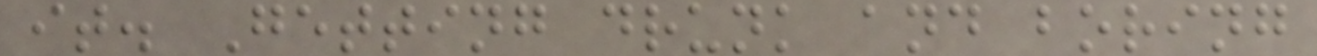it. Getting drunk and boring
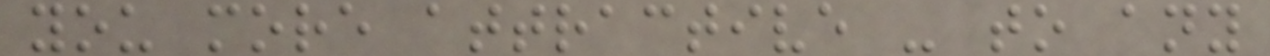you more attractive - to any
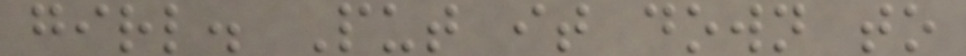girl. Put it down to
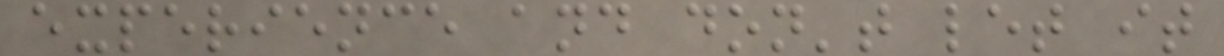experience and don't let it
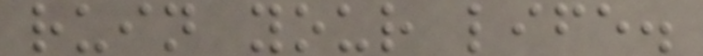ruin your life.
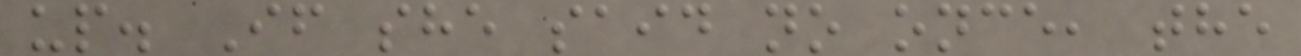up. If she said no once, the
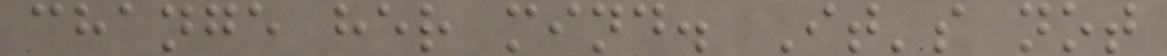change her mind. It's not
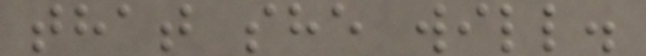that she will.
